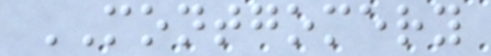MONTGOMERY
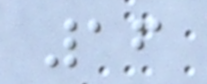16
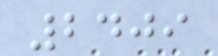2409
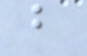b
